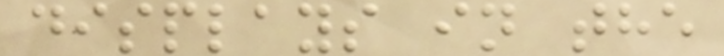displays in the
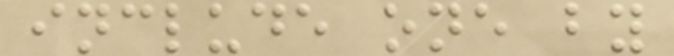include one by
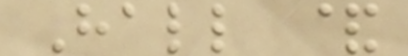Hall &
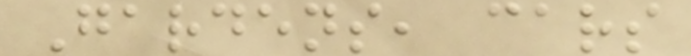Gardens, cars
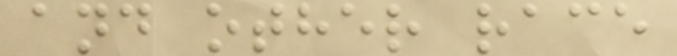and other race
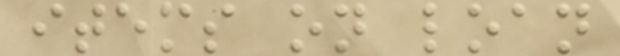items on loan
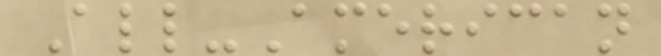All-American
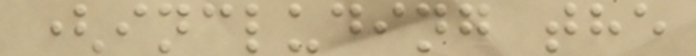(including the
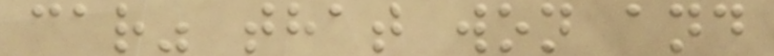car" that won and
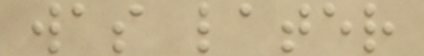was later
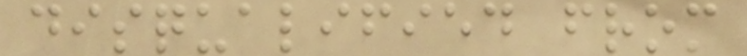disqualified from
